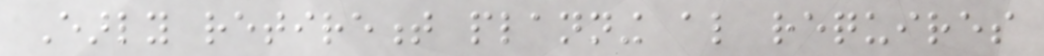Early retirement planning also requires
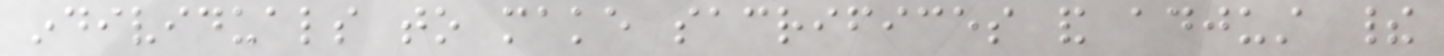individuals to make sacrifices and adjust their
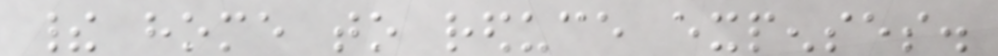their home to reduce expenses.
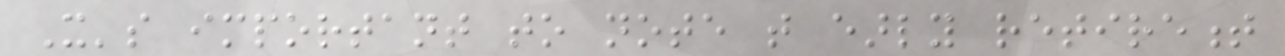It's important to note that early retirement
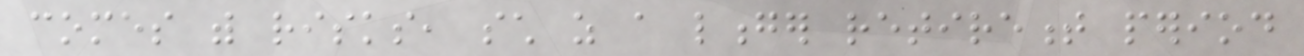comes with risks, such as a longer retirement period
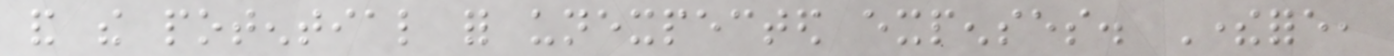and the potential for unexpected expenses. Therefore,
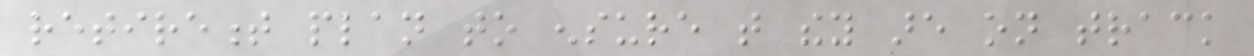retirement plan to ensure that they are on track
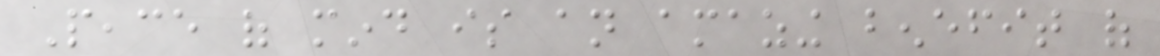Peace of mind is an amazing benefit of
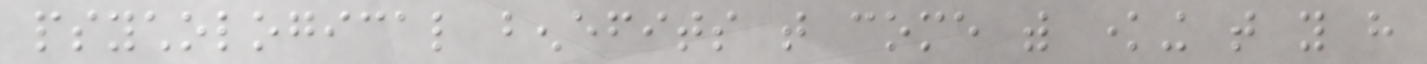psychological benefits that come with knowing that you have
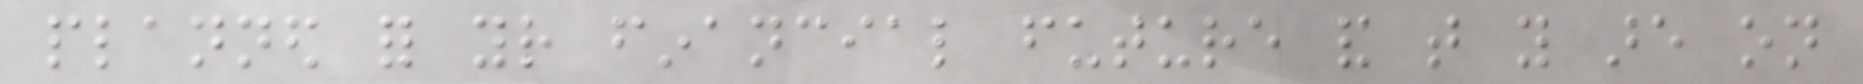planned for your financial future and that you are on
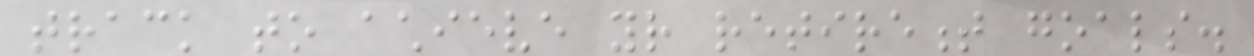track to achieve your retirement goals.
